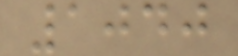1040
